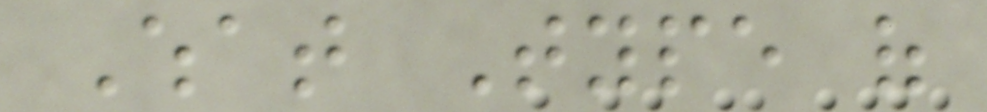What Type of
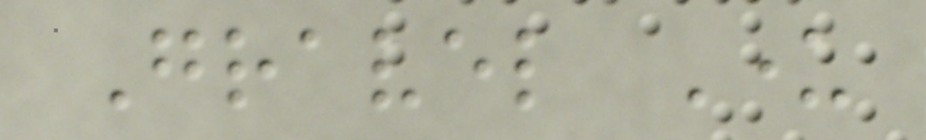Gravel Under
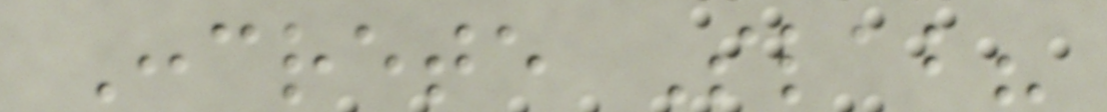Concrete Slab?
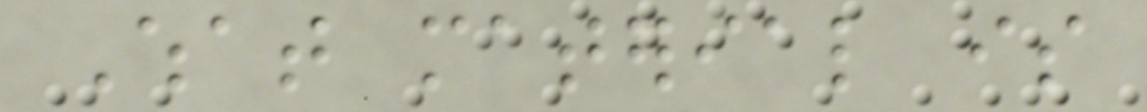What material is
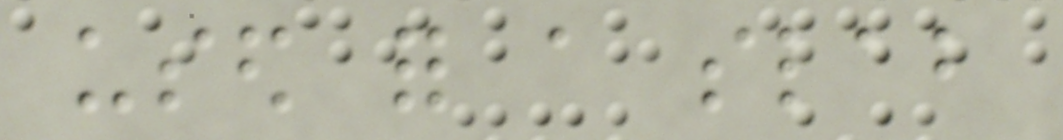used for a slab
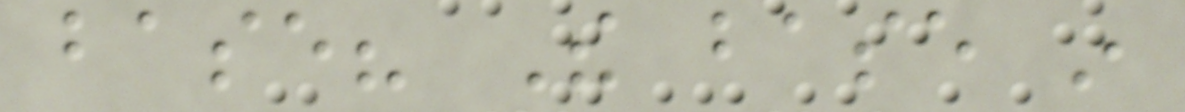base? The base in
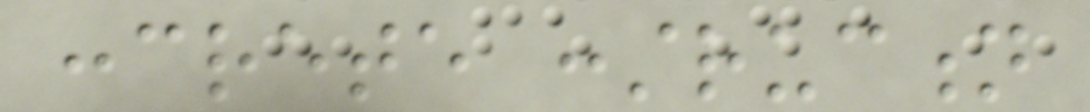concrete construction
